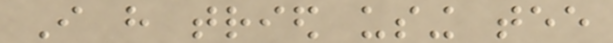I have tried using tee
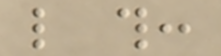like this:
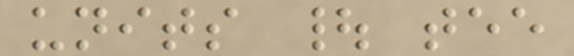units | tee
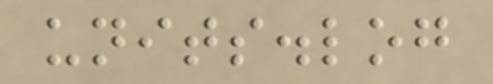units.log
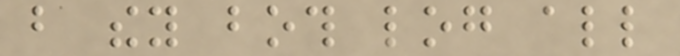but they both log all
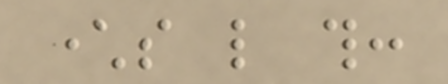characters like this:
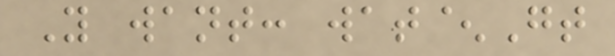You want: wat^Gt
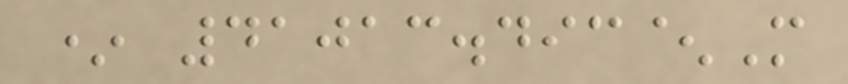* 41013.493^M
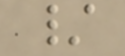/
